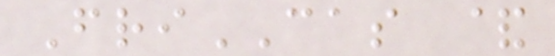FriCAS &
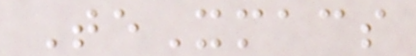TeXmacs
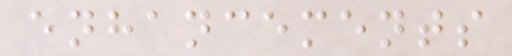enhancements
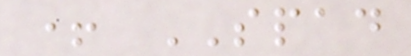+ SPAD
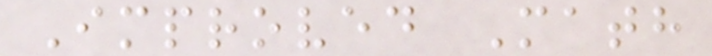Improved Math
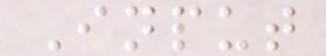Input
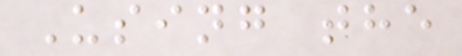Using the
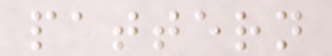pattern
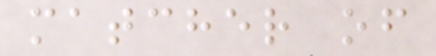matcher of
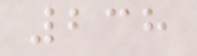238
